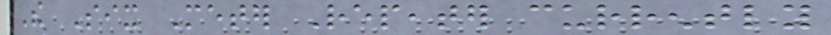The Six Meter Repeater currently
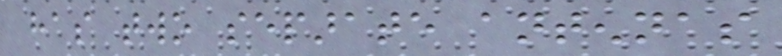has two separate antennas
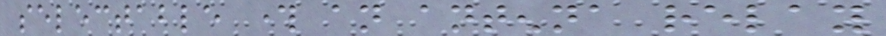selectable through an antenna relay
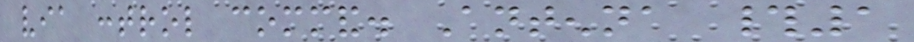via control command. Antenna #1
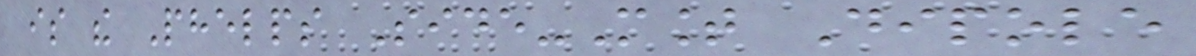is the Phelps Side-Mount Dipole
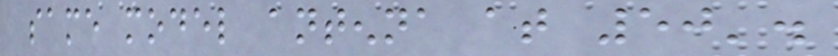same model antenna at 50'.
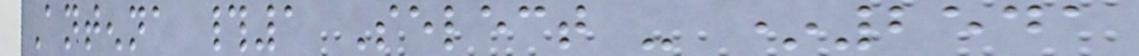Antenna #1 Select - *2541
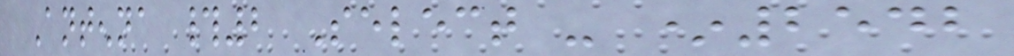Antenna #2 Select - *2542
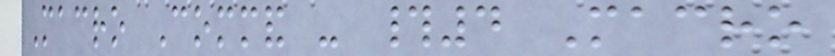Macro Command - #4 Macro
